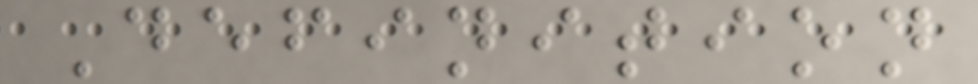Definition
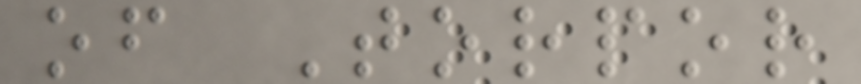of Torpor
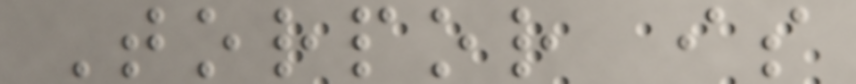Torpor is
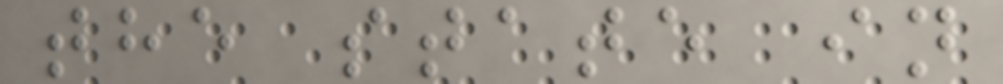the state in
